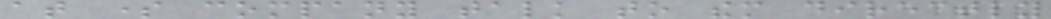at some company talk to them directly
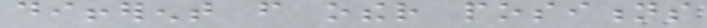different from other positions
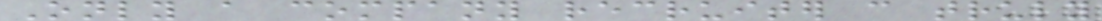Only a company recruiter can truly
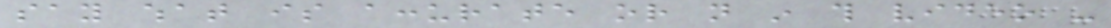say what is accurate or not in this video -
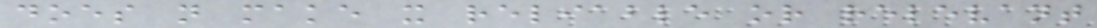does not make it reliable or relevant
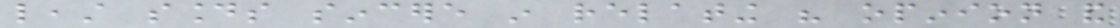least sounds sincere in relating his opinion and
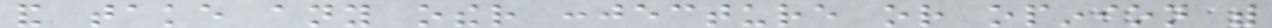and take any other conjecture or opinion with
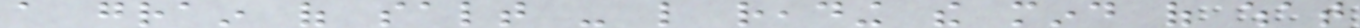a grain of salt - like reading the mind of what
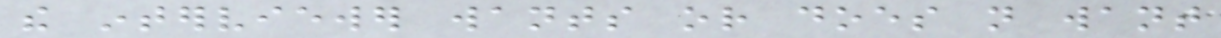the interviewer wants or does not want
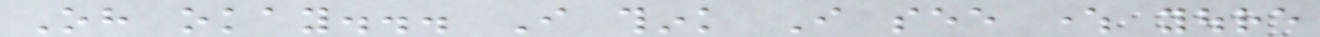Oh okay... I think I see where youre
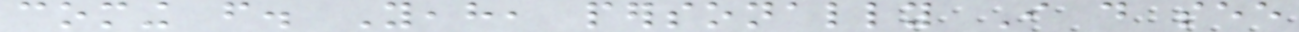coming from. Yeah, personally I do see
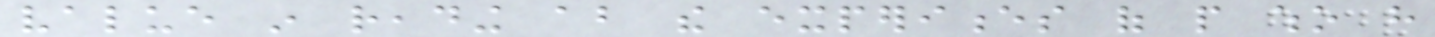value in reading about the experiences of people who have
